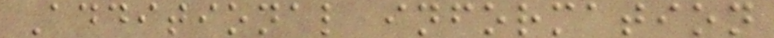Additional information
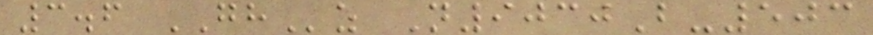3.6 GHz N9030B-503
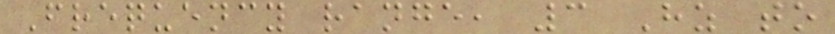Frequency range, 3 Hz to
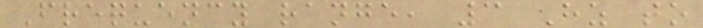Frequency range, 3 Hz to
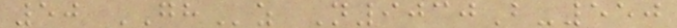50 GHz N9030B-550
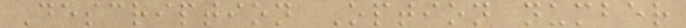Description Option number
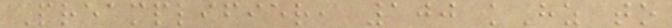Preamplifier, 100 kHz to
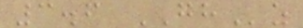3.6 GHz
